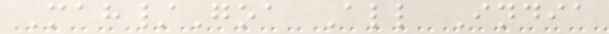Mah/Goa All India
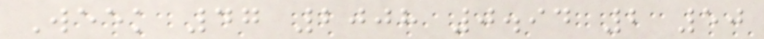Week 47 2008 0.94 2 50
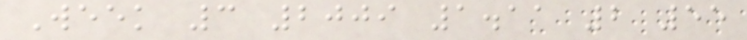Week 3 2009 1.11 2 55
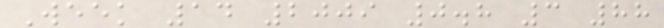Week 14 2009 0.8 3 88
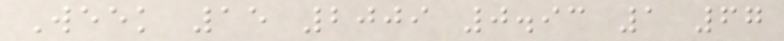Week 15 2009 0.93 1 67
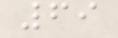69
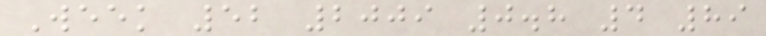Week 52 2009 0.8 4 89
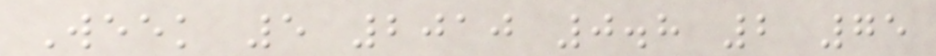Week 5 2010 0.8 2 75
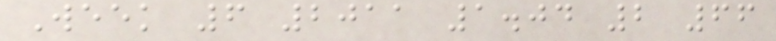Week 6 2011 1.04 2 66
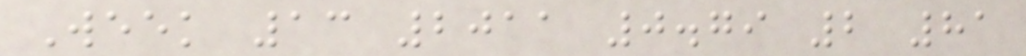Week 13 2011 0.79 2 81
